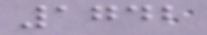1742
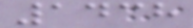1438
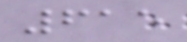615
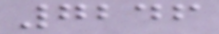7246
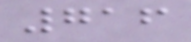716
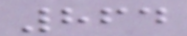864
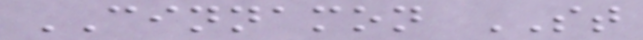CINNAMON ST
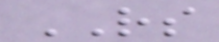RS
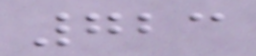723
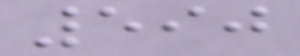590
